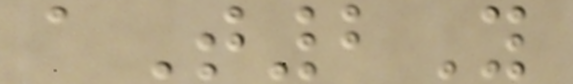aT2Y
